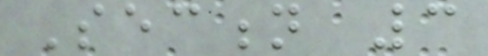Section 3
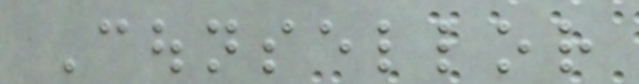Counsellor
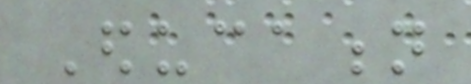Education
